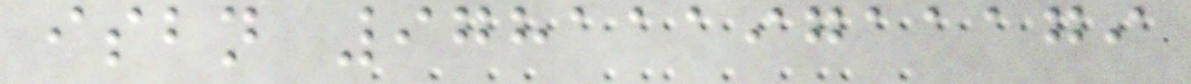isbn 9781119711179
